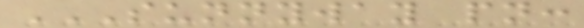SUNNYWAY PN:
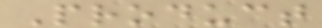Product
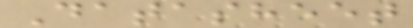Datasheet
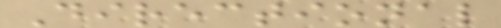Directional
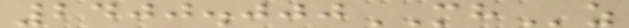2400.000MHz
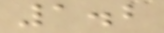1.2
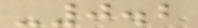-0.2
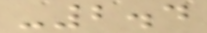-2.4
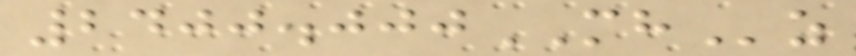2400.000MHz
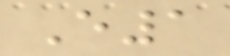E1
